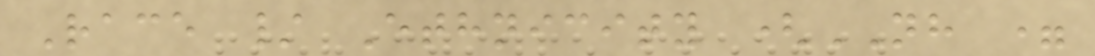Race / Ethnicity (NH =
